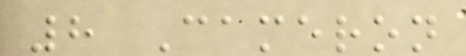8 Cameron
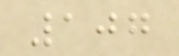107
